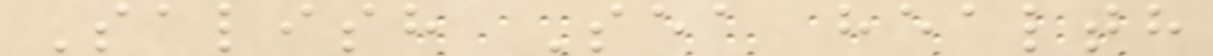Salish Sea health
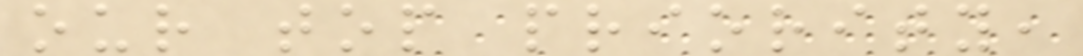our top priority,
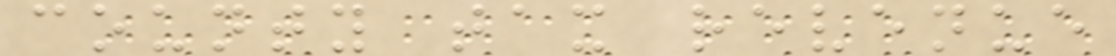county tax revenue
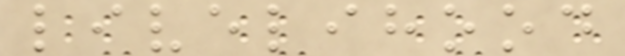livelihood
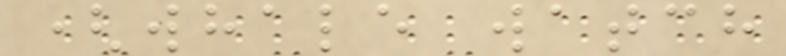(whale watch
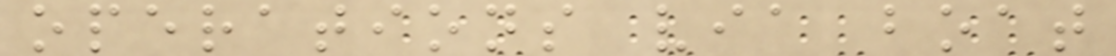operations via boat
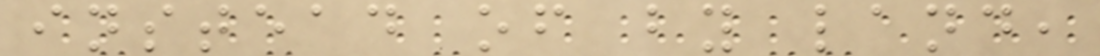instead of by land,
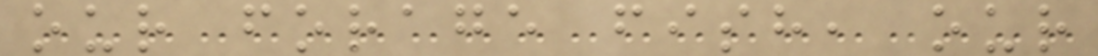our forage fish, our
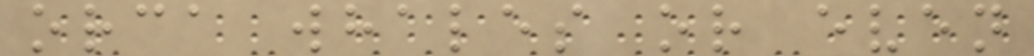orca whales or even
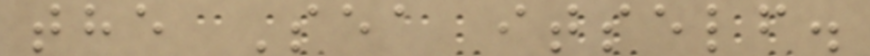the Sea itself.
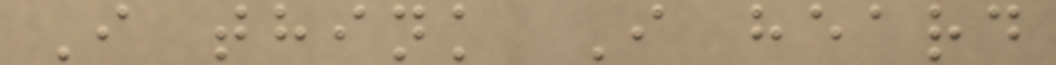I think I heard
